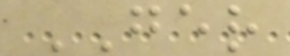GER
